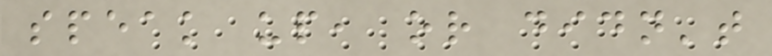speak up, or didn't
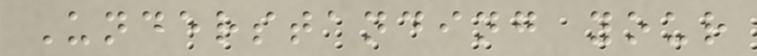Understanding your
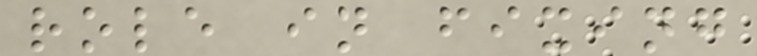role in fixing
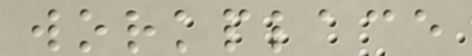workplace
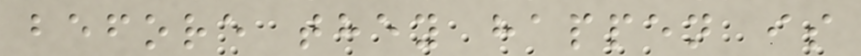before they happen is
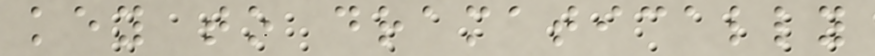key to dramatically
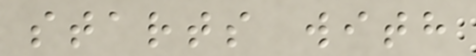starts with
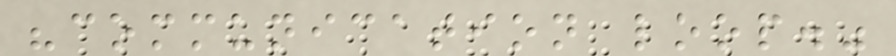"communication loop."
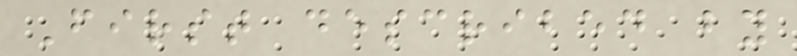First described by
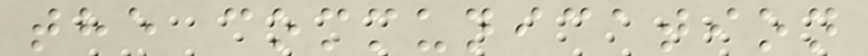the communication
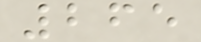265
